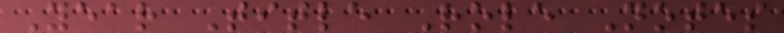Year Title Role Notes
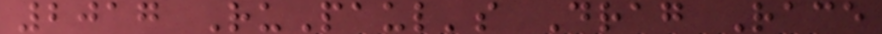2017 RuPaul's Drag Race
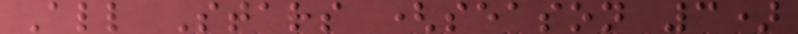All Stars (season 3)
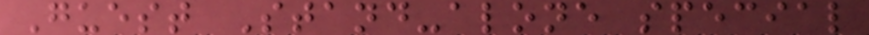Guest Stand-alone special
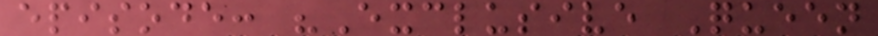episode: "Exclusive Queen
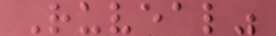Ruveal"
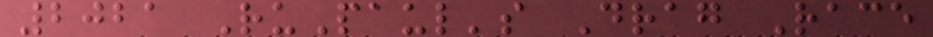2021 RuPaul's Drag Race
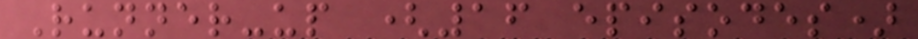Runner-up (16 episodes)
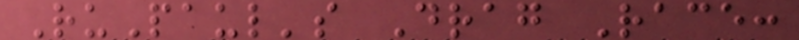RuPaul's Drag Race:
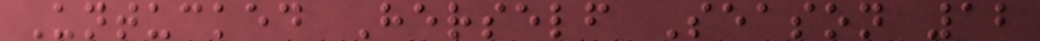Untucked Herself Season 12
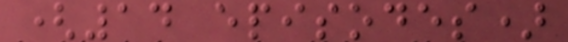(14 episodes)
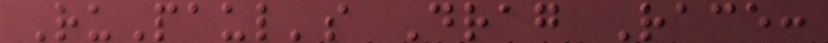RuPaul's Drag Race:
